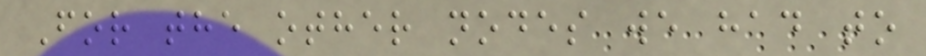For the other nodes we had to
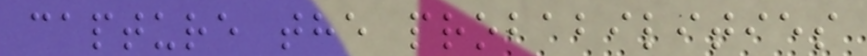capture the probabilities
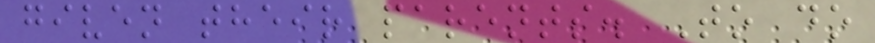given their parents. To do
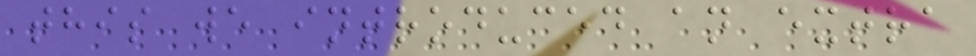this we introduced an extra
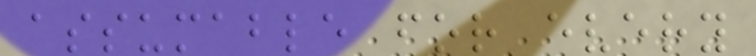assumable for every
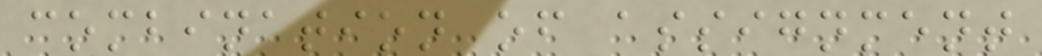combination of assignment
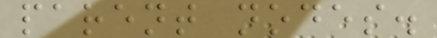parent nodes.
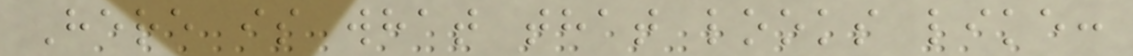Here is what that looks like:
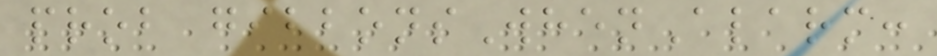prob gibbonsWhenAlarm:
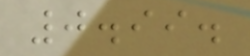0.99.
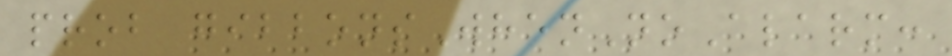prob gibbonsWhenNoAlarm:
